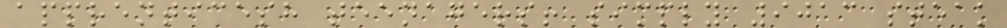apprenticesh teenagers! simply 9013 steak
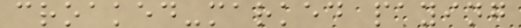croaked-marked paying
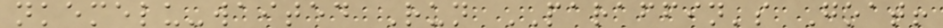nkemelu-waited Run PARAFFIN's Goat!
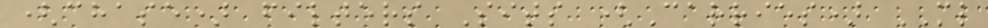(chase) filters Sits (Carries) ML
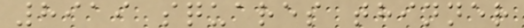8919 squares thinner
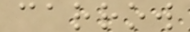carrow
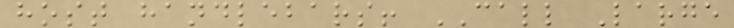host handlebars! CALL Large
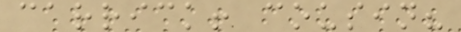carrick! cousin?
